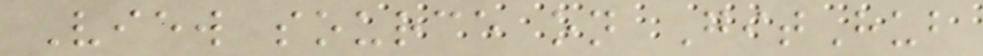View source on GitHub
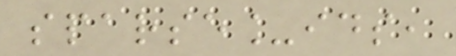sparse_ids,
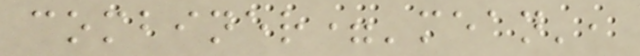combiner='mean',
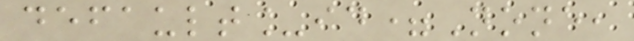default_id=None,
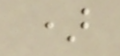)
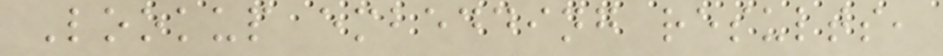Lookup embedding results,
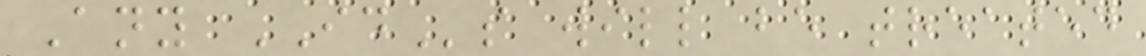Any IDs will be treated
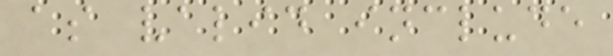as valid include
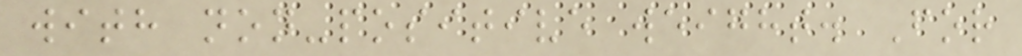with non-positive weight. For
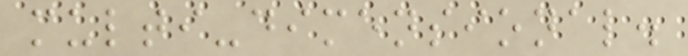multi-dimensional.
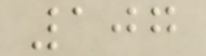107
